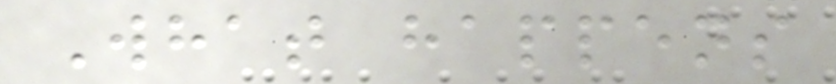What happens
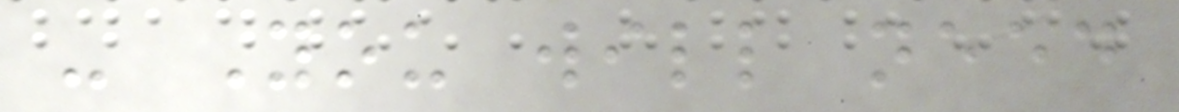- You will need
